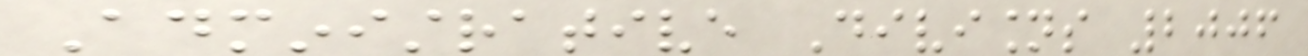Administrative Divisions 2006
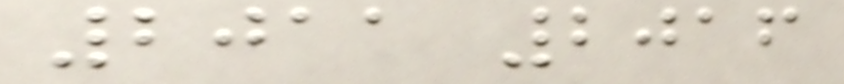2011 2016
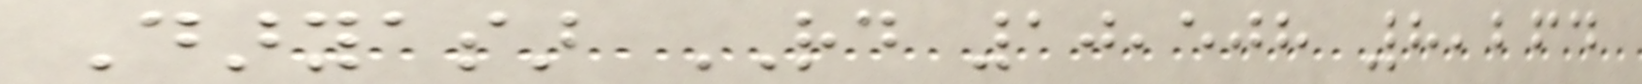Daryasar RD 10,508 8,264
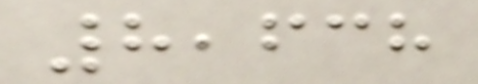8,638
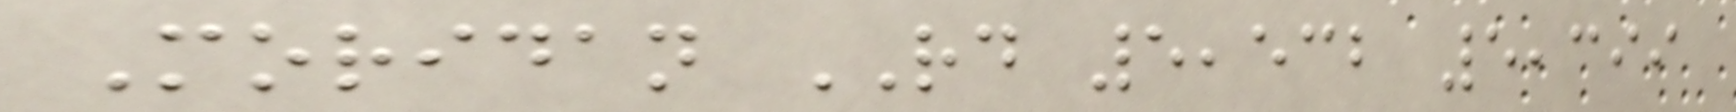Moridan RD 5,532 5,399
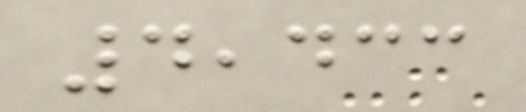4,433
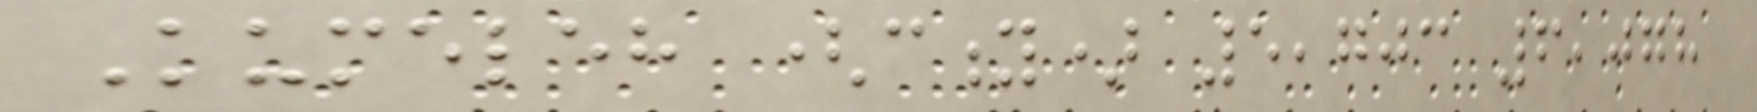Kumeleh (city) 5,703 6,078
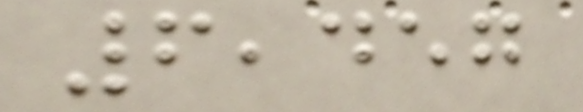6,457
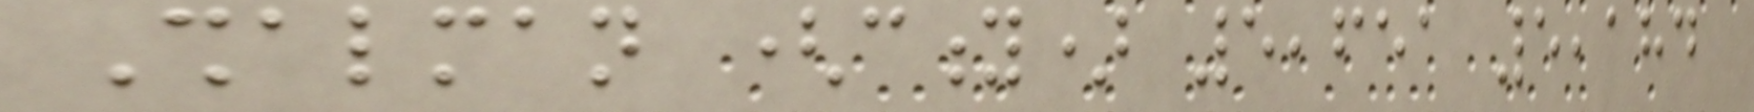Shalman (city) 5,651 5,184
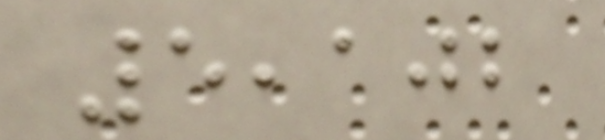5,102
